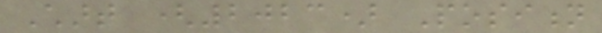Chart (2023) Position
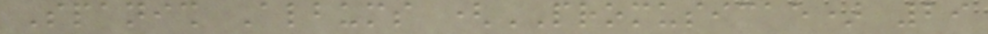Spanish Albums (PROMUSICAE) 29
